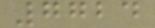7724
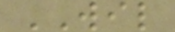WIL
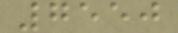7550
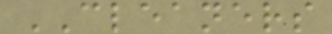CLEANERS
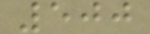500
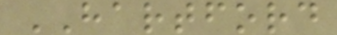HARTFORD
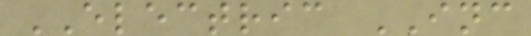ELECTRIC INC
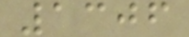1306
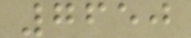7650
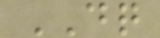DQ
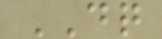DQ
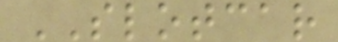SLOTCAR
